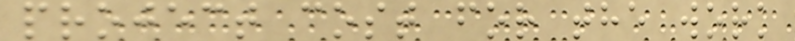project cost for the work
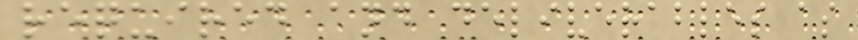required and deliverables as
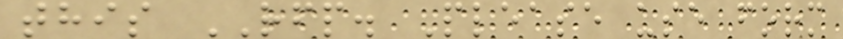this RFP. Please use form
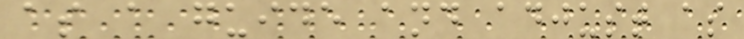as a guide and adjust as
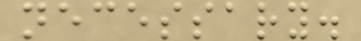necessary.
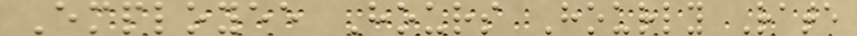Employee Hours Hourly Rate
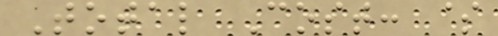Total Cost: $
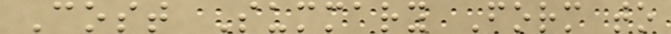Cost Summary Form to
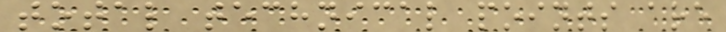total technical points are
